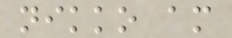nikko am
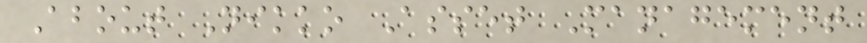About Nikko Asset Management
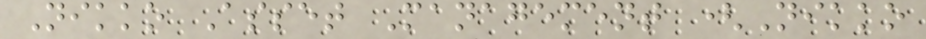Nikko Asset Management (Nikko
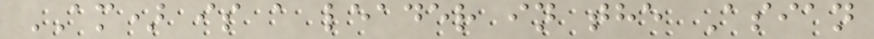AM) is a leader in the Asian
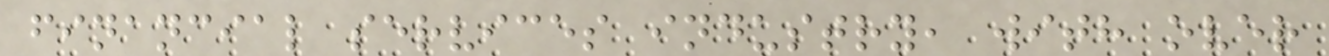financial services industry, with over
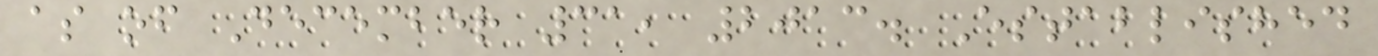as of December 31, 2013. Established
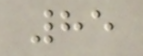85
